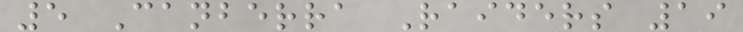5 Canberra Raiders 19
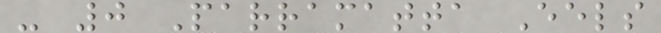- 0 Parramatta Eels
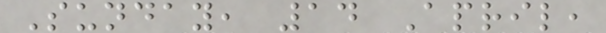Sunday, 14 April,
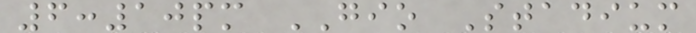6:10pm GIO Stadium
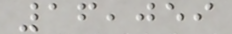16,059
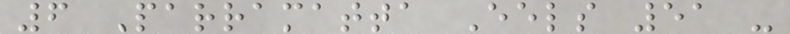6 Parramatta Eels 51 -
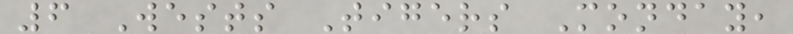6 Wests Tigers Monday,
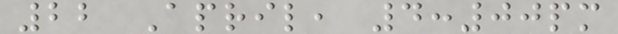22 April, 4:00pm
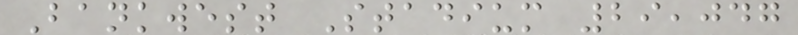Bankwest Stadium 29,047
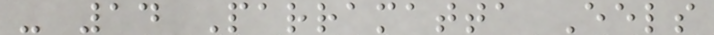- 14 Parramatta Eels
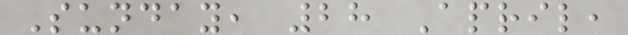Sunday, 28 April,
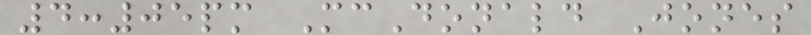4:05pm McDonald Jones
